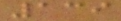139
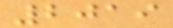2019
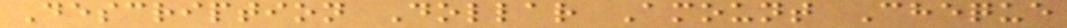Description Dollar Amount Cheque
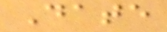Date
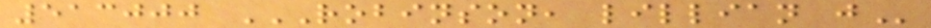513000 ROBINSON, LILLIAN J
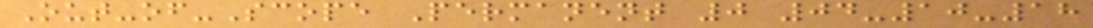Out-of-Scope Permanent 0 04-10-18
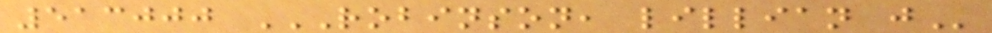513000 ROBINSON, LILLIAN J
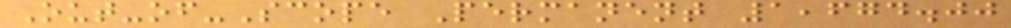Out-of-Scope Permanent 1,674.00
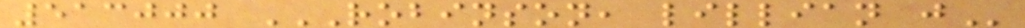513000 ROBINSON, LILLIAN J
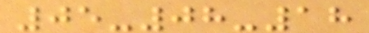05-08-18
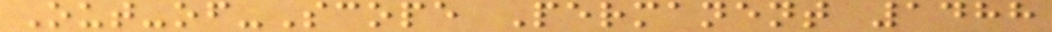Out-of-Scope Permanent 1488
